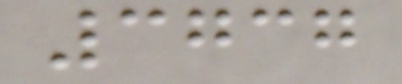3737
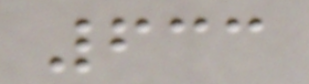633
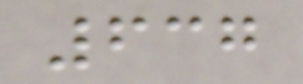637
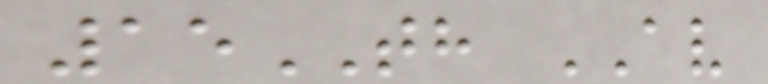15TH AV
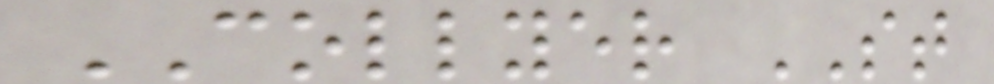COLLYER ST
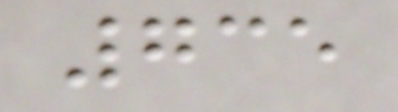735
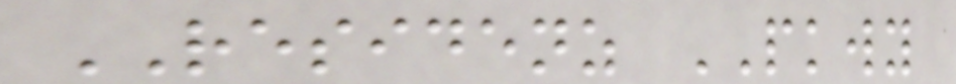RESIDENZ PKWY
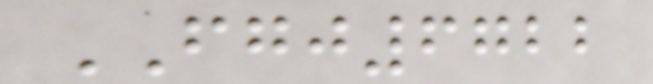FGJ6722
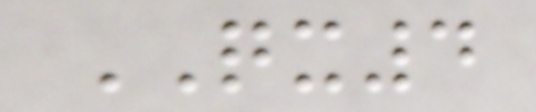QX4
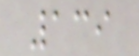139
